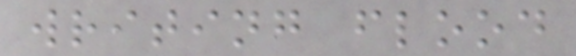writing flood
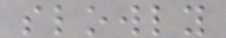slowly
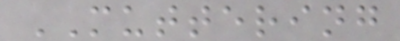MUTTERING
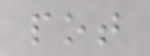pot
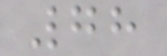78
